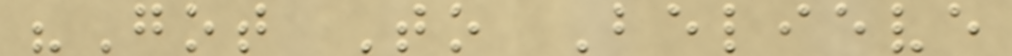"Got To Believe
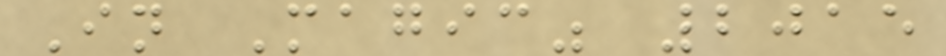In Magic" 2015
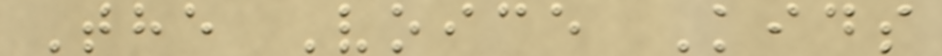The Voice Kids
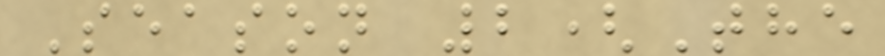Season 2(The
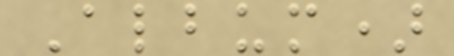Album)
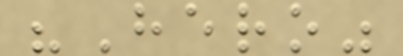"Hero"
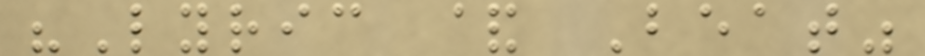"Lyric & Beat"
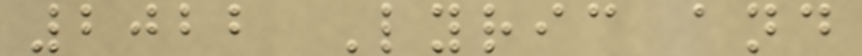2022 Lyric and
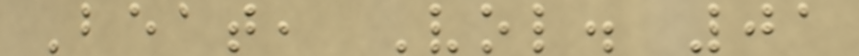Beat, Vol. 01
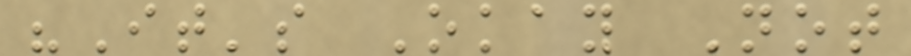"It's Okay Not
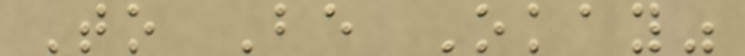To Be Okay"
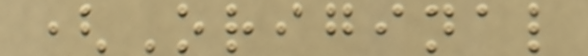(Original
